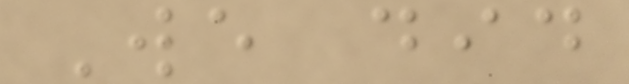We did
